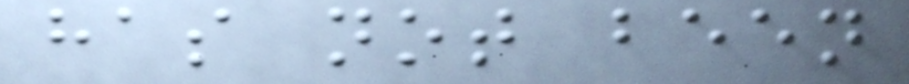has not been
